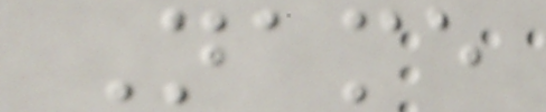Name
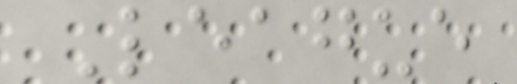League
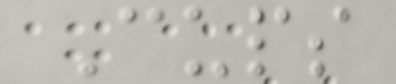Cups
